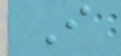I
